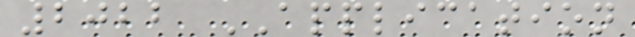2022 APPLICATION
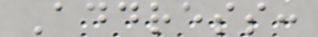Address:
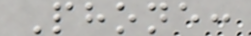Phone:
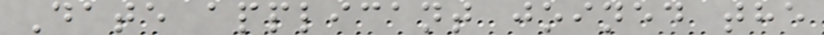Date applicant joined the
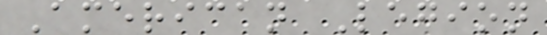American Legion
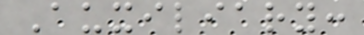Auxiliary:
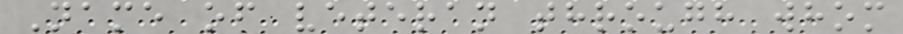Name of veteran through whom
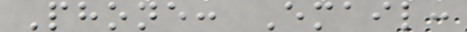Phone: Email:
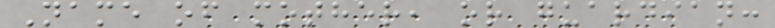Name of mother, or guardian:
